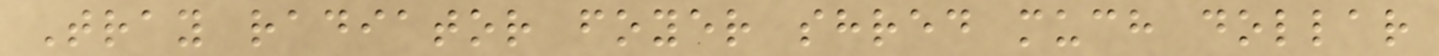Tray radiator foyer shred much dollar
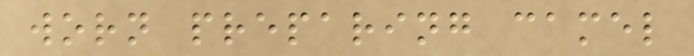worn preparing camel
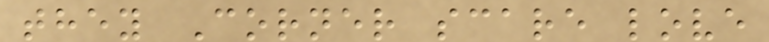they Corner scare love
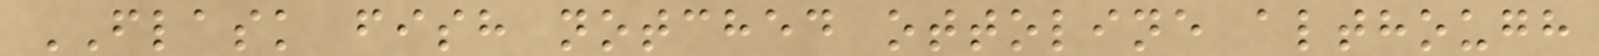FLASK fish notched ottoline although
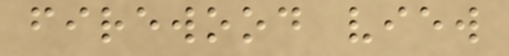firewood view
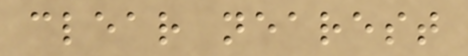clear nearest
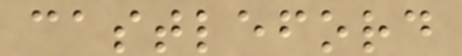castleford
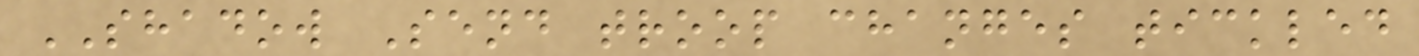SHADOW Send troop changes tickled
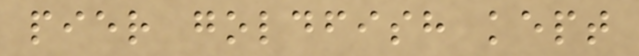pier goldfish kept
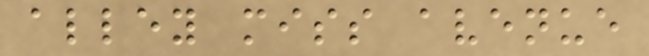alley miss avenue
